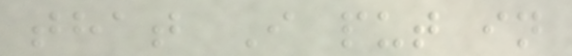that I put in
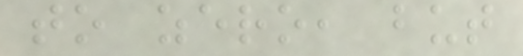to zero, but
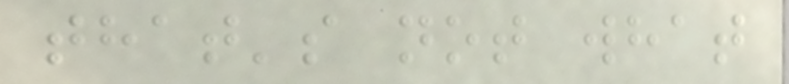that's not what
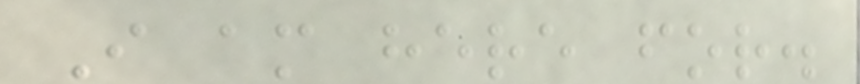I am here for.
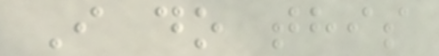I do this
